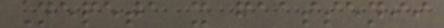Nepeta x faassenii
